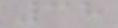38
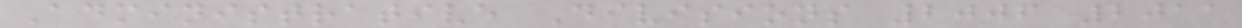Administrative Divisions 2006 2011
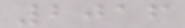2016
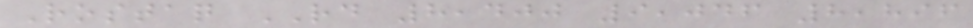Rostaq RD 8,400 9,046 8,896
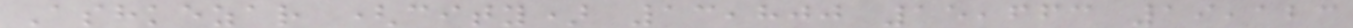Ashkezar (city) 13,800 15,663 19,123
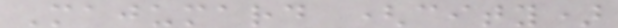Majumard (city)
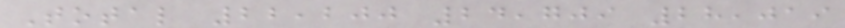Total 22,200 24,709 28,019
